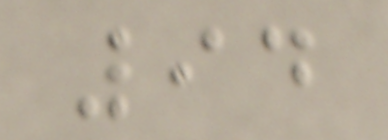94
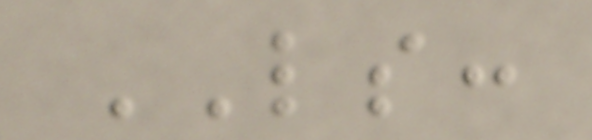LS:
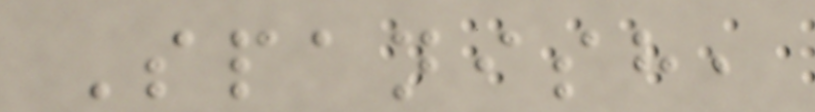Spanish,
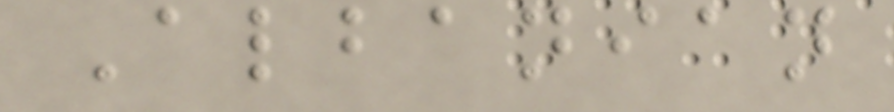Albanian
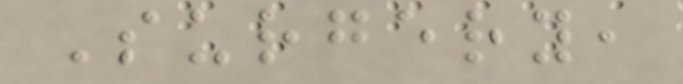Surgery,
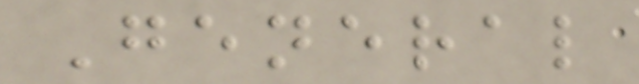General
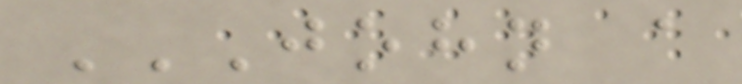JOHN A
